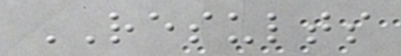RESULTS
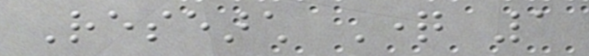Research Question 1
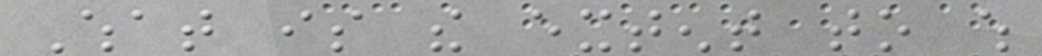What is the extent to which
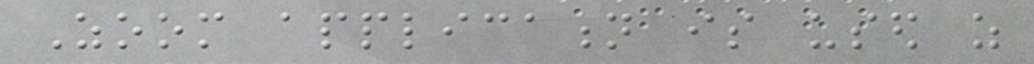Zoom application is used as
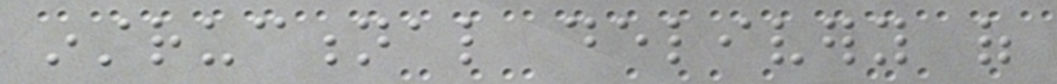instructional delivery of
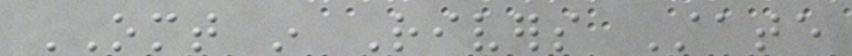OMT in Rivers State
